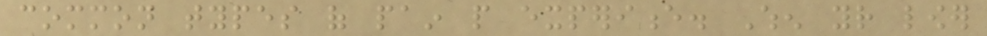common types of pain people experience. When your lower
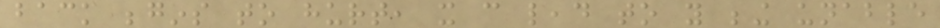back begins to hurt, it can lead to you being unable
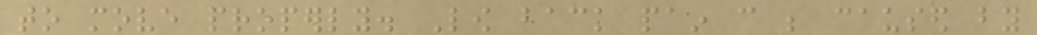to move properly. Low back pain can be caused by
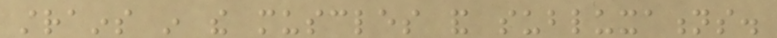strains in the muscles and subluxations.
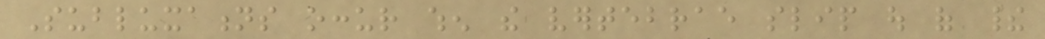Subluxations occur when the vertebrae slip out of their
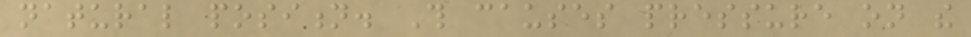natural position. This causes pressure on the
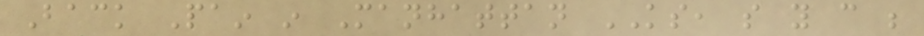Back Pain in Manhattan KS, so you can be
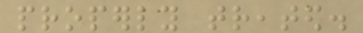properly treated.
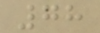78
